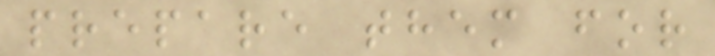prepare them for
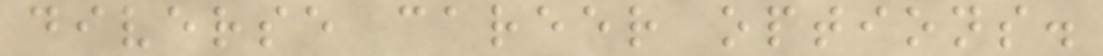diverse career options.
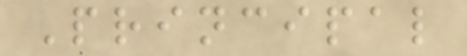Principal
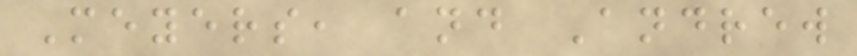Meyers, and Andrew
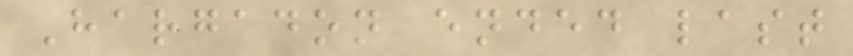Hargadon ended last
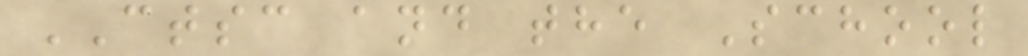CTSC and the School
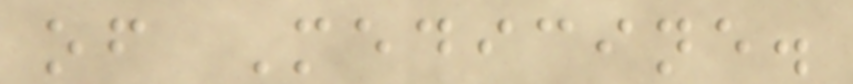of Medicine.
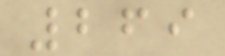269
